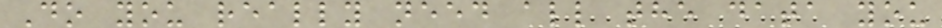Do you really need all the data you
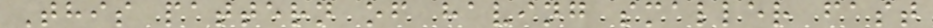This pattern of having smaller fast
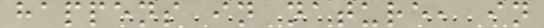happens in nature, in
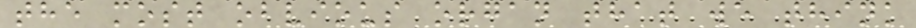the most obvious organ that we think
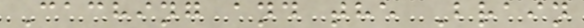Caching and the Brain
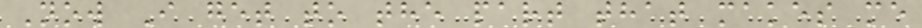Now I get to the part that makes me
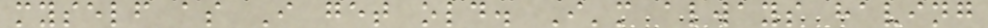myself as I get old. I'm always having
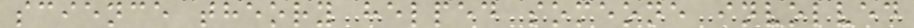science theory helped someone involved
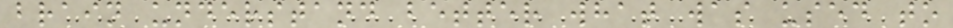brain understand better what was used to
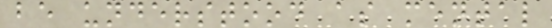be understood as mental
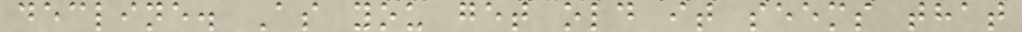decline. As you get old it seems that
